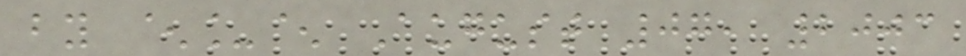by ^_^ August 07, 2003
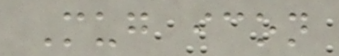Mug icon
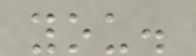you.
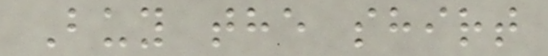Buy the shirt
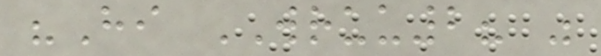"Hi WRUU2? "
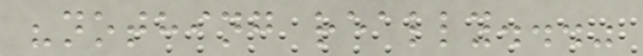"nothing really..."
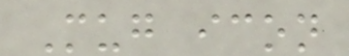Mug icon
